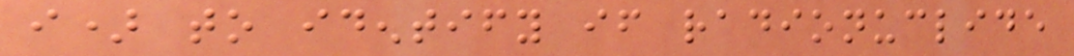i) to identify if radionuclide
